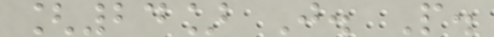[24] J. P.
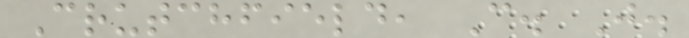Crutchfield, C. J.
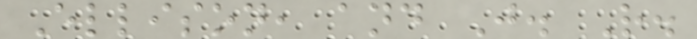Ellison, and J. R.
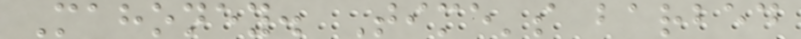Mahoney. Time's barbed
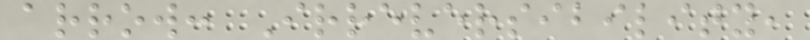arrow: Irreversibility,
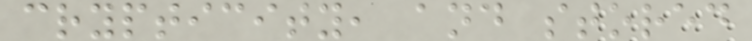crypticity, and stored
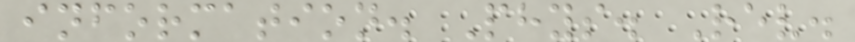information. Phys. Rev.
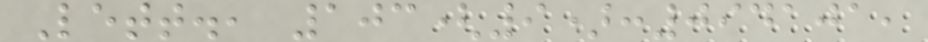Lett., 103(9):094101,
